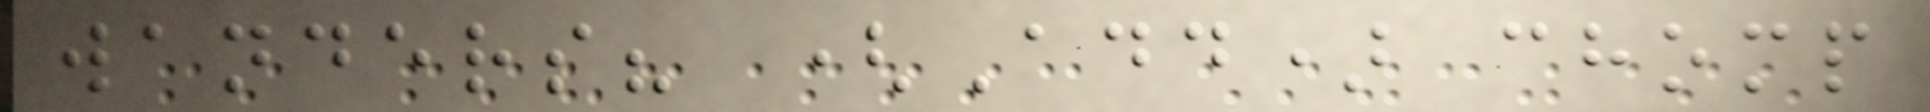wanders? (Add) chomp
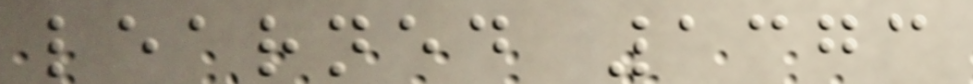learned 1373
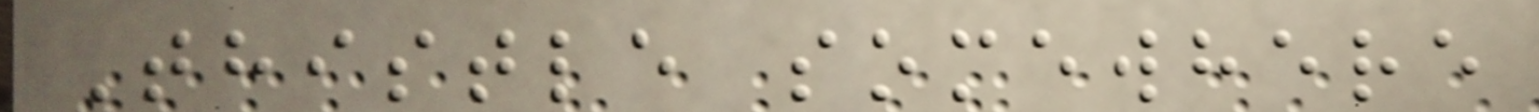Thistle somewhere
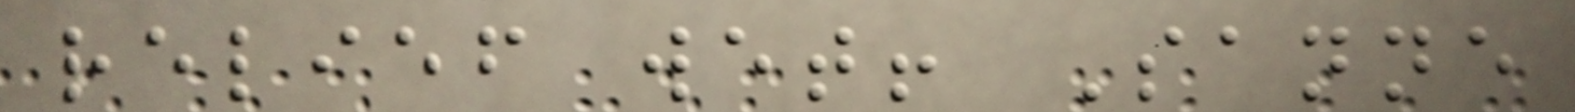relief wet! Sanne
